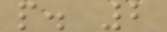p. 2
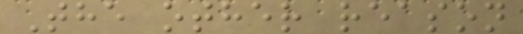The other reason
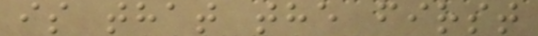is that the first
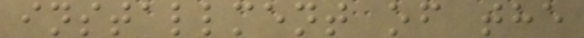installment of the
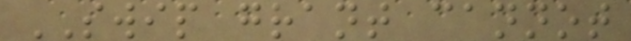SWIP grant cannot
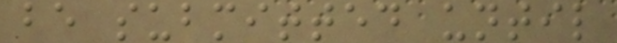be submitted until
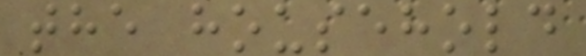the household
